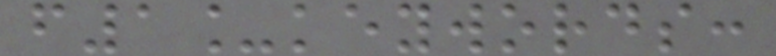f1_keywords:
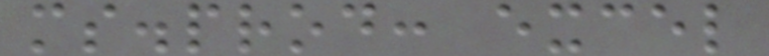ms.prod: excel
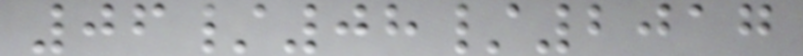06/08/2017
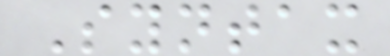Syntax
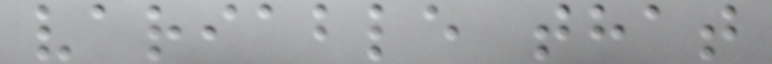variable that
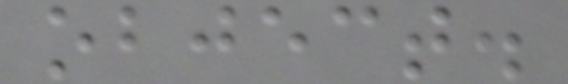object.
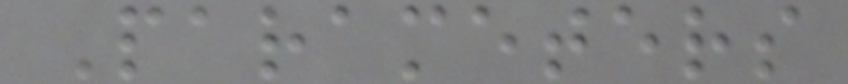Parameters
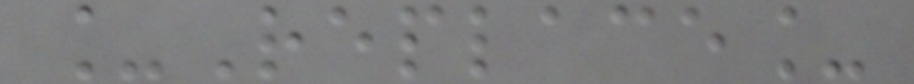_Replace_
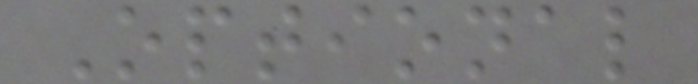Optional
